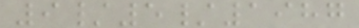9/5/1987
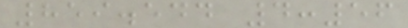859.544 4:56
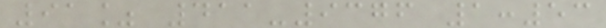91% 411-9376 1:53
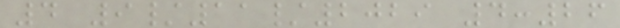4 9/11/2029 4:26
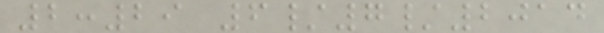2:29 6/7/2014
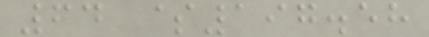64 $197.58
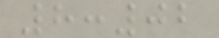8:02
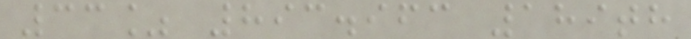33% 893.963 189th
